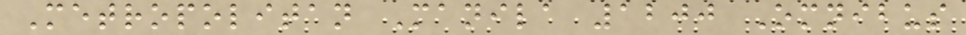Metropolitan Manila 1200 Omnibus
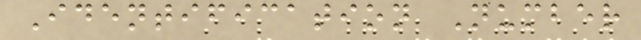Identification Number
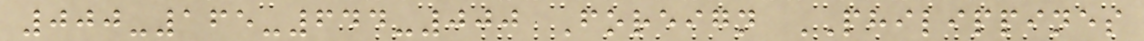000-165-644-000 Foreign PHILIPPINES
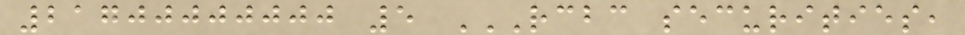21700000000 5 RCBC SECURITIES,
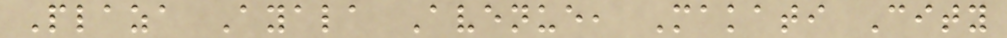Plaza Ayala Avenue, Makati City
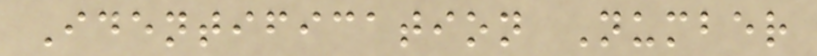Identification Number
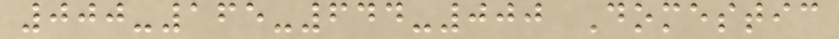000-165-644-000 Domestic
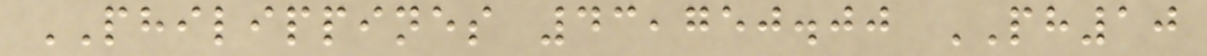PHILIPPINES 43,750.00 PH10
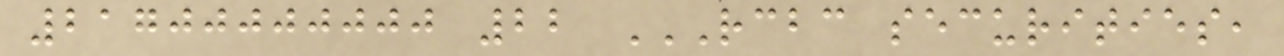21700000000 22 RCBC SECURITIES,
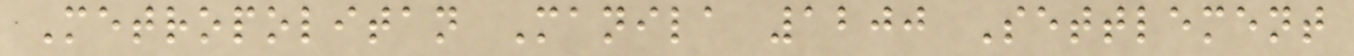Metropolitan Manila 1200 Settlement
